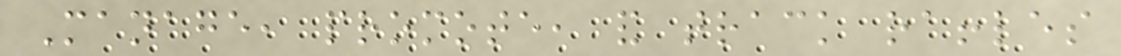Manage, promote, and track raffles
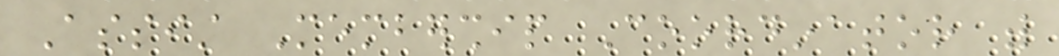Assist Membership Coordinator with
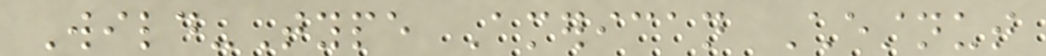Wild-Type American Chestnut
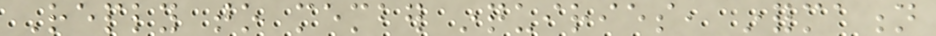Reply to member inquiries, information
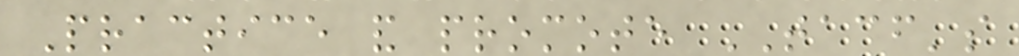Practice and promote TACF's
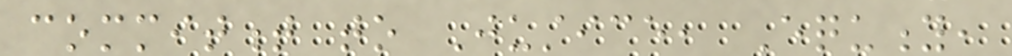commitment to Justice, Equity,
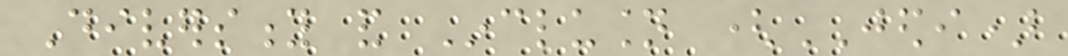Diversity and Inclusion (JEDI)
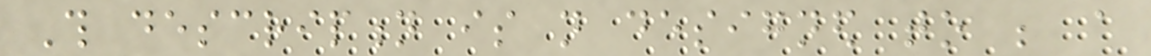This description is not designed to be a
